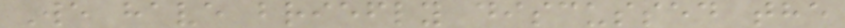We have briefly discussed the
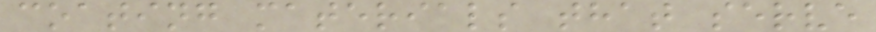coating materials that serve
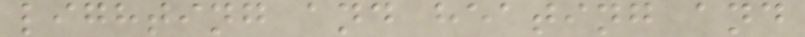lighting and heating and
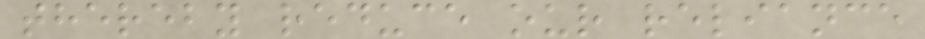thereby reduce our reliance
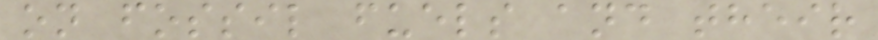on fossil fuels and their
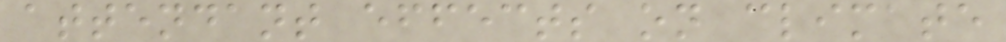attendant effects on climate
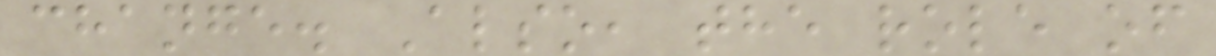change. Also, the role of
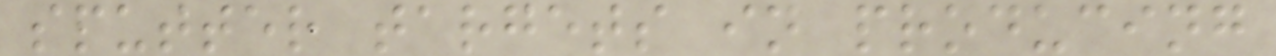sputter targets in producing
